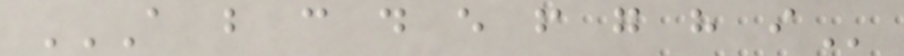A B C D E F G H I
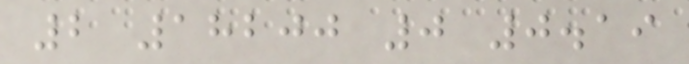2 18200 0 0.19
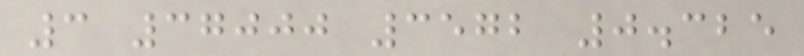3 37000 3572 0.325
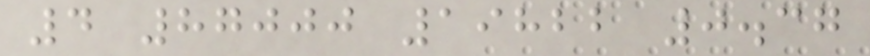4 87000 19822 0.37
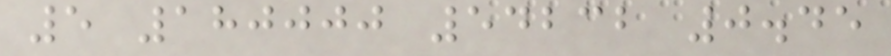5 180000 54232 0.45
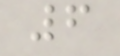6
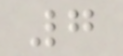7
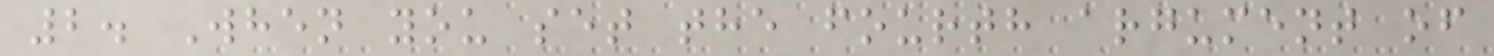2. When you set the fourth argument of
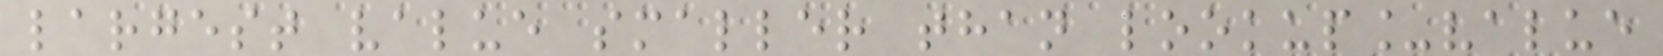largest value smaller than lookup_value
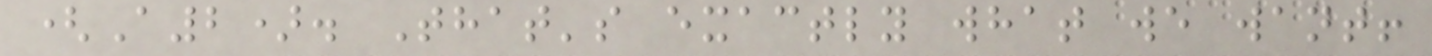(A2). That's exactly what we want!
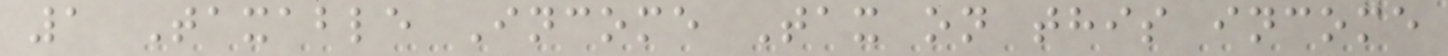1 Taxable Income Tax on this income
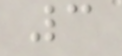3
